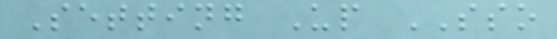Setting Up SSO
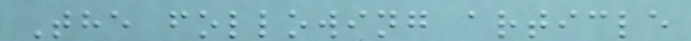The following article
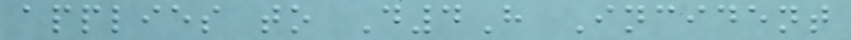applies to D4H Incident
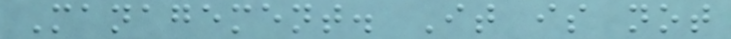Management. It is not
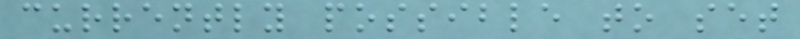currently possible to set
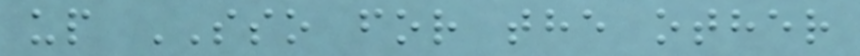up SSO for the other
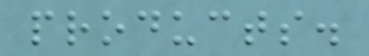products.
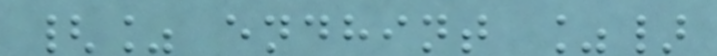{% endhint %}
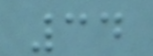34
